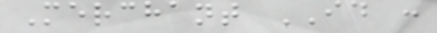Merchant ID :
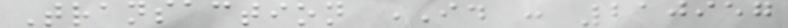Transaction ID : 210957
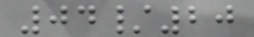04/20
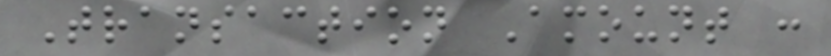Transaction Amount :
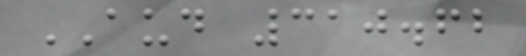AUD 310.62
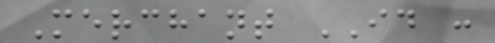Merchant ID :
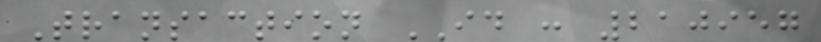Transaction ID : 210957
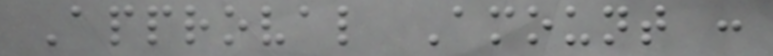Approval Amount :
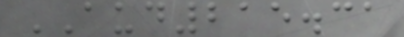AUD215.31
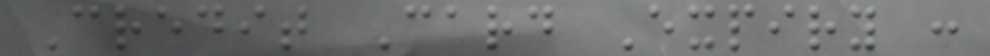Credit Card Expiry :
